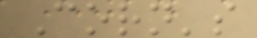Corn's
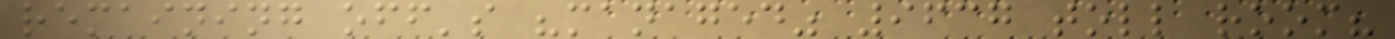remaining off's "managed" 9637 toll room?
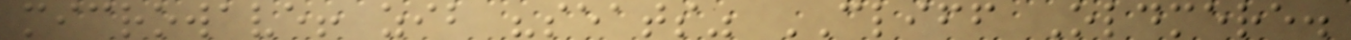microwave! zib "seats" CLIFF Oldmere.
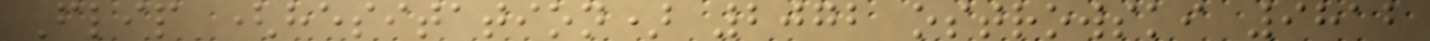Flip (hesitation) 2072 ostrowski 9812
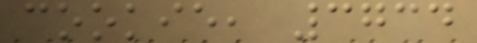cookie, 3734
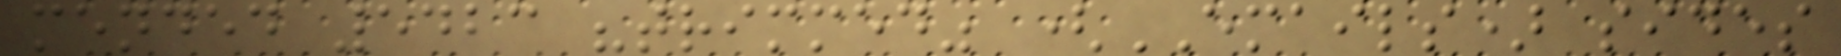mended 5423 "trimmed" (EMAILS) sides
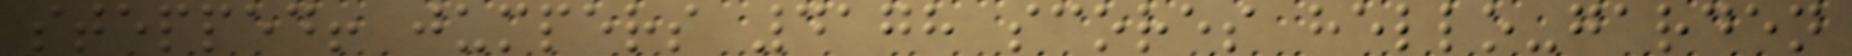stepped! jumpers 4178 scores hello-garden
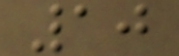10
